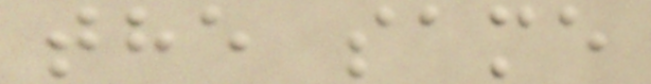the same
